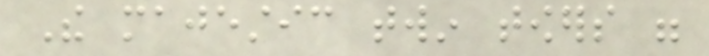The majestic twin towers were
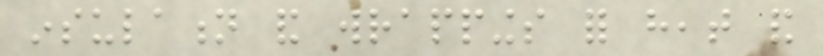insulation and wrappings for heat and
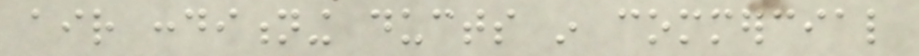air conditioning ducts in commercial
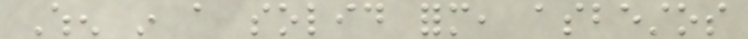When in a solid form, asbestos
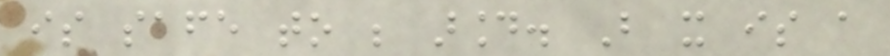is safe to be around. But it is a
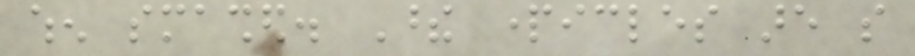when smashed. These particles are so
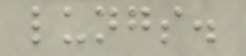lungs.
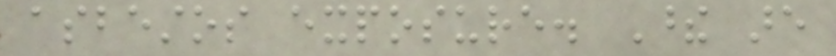asbestos exposure. These are
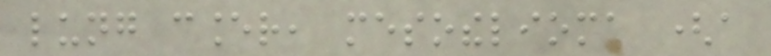lung cancer, mesothelioma (a
